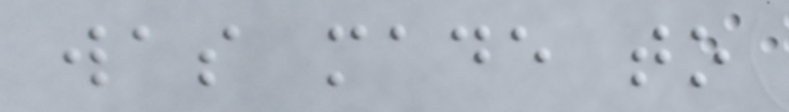was made to
